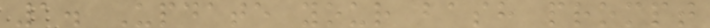1. Update your bash prompt
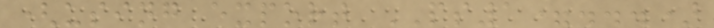(using export PS1=...)
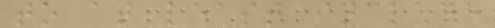to at least include
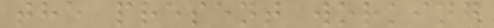the present working
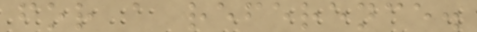for a reference.
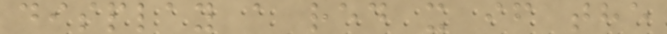display a red x if the
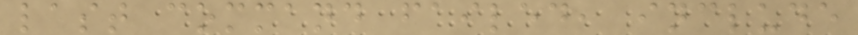last command failed, include
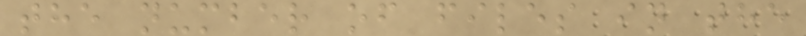the number of files in the
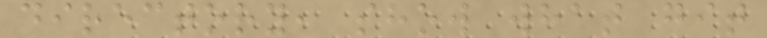directory, show what git
